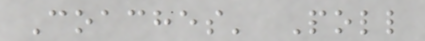Coaches' Poll
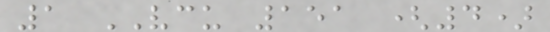1 VCU 151 (4)
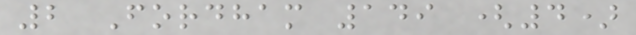2 Fordham 149 (4)
